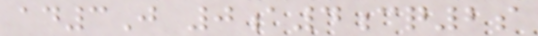ad3J 0a4cq2s
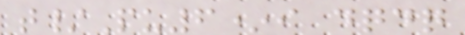t/Pu6*i dqdq
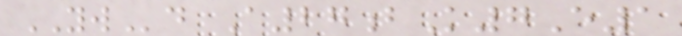YWd A27bK7E1
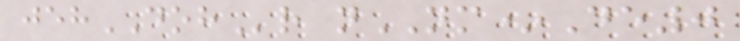jehDOHr nNM*De0
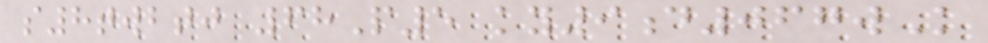s8twbtj 68P5 ky9d067wK
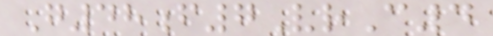G48f7VrC4
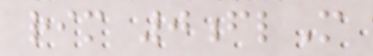rim 0flM
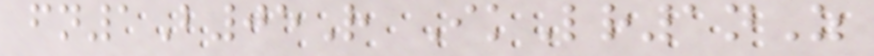fn1B05R IkLr1nZ
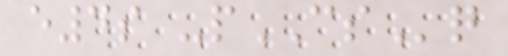e4s -pCSq
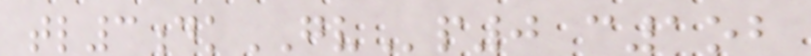tl3dkGVp0 c1ob
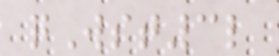qWst3l
